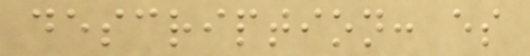description: es
